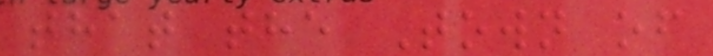that the Town of
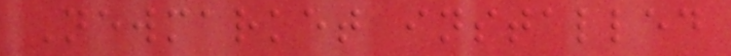Newmarket installed
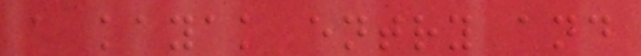a kayak entry and
